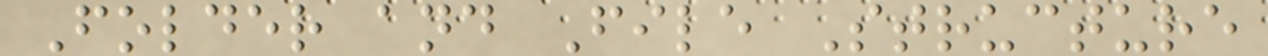Folder and File Structure
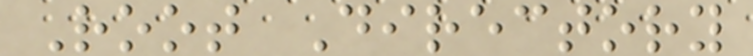Root Directory
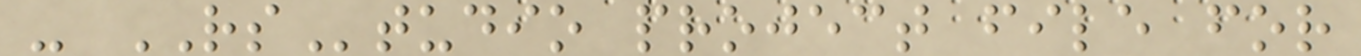- RStudio project file for
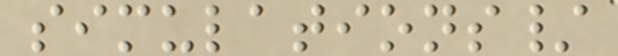simulations/
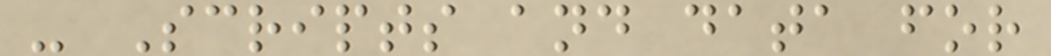- Scripts and data for
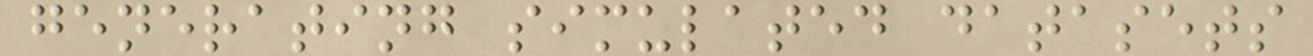generating simulated datasets
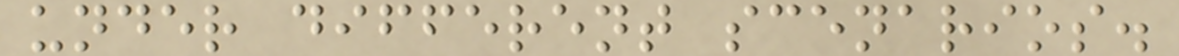under different scenarios.
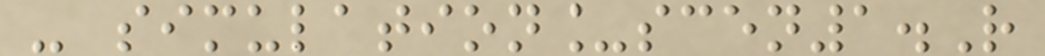- simulation_scen1.R
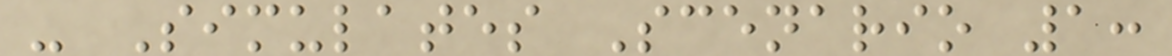- Simulates Scenario 1:
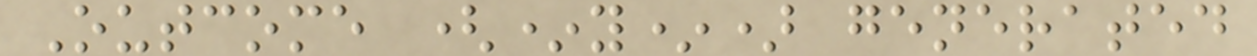Outcome (*y*) generated
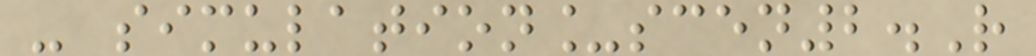- simulation_scen2.R
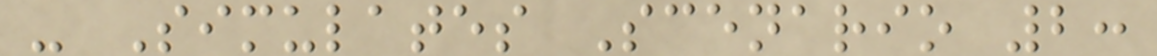- Simulates Scenario 2:
